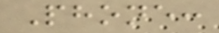Phone:
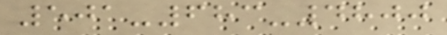501-683-4800
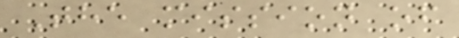The mission of
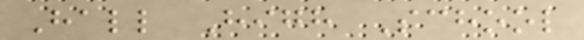Hall High School
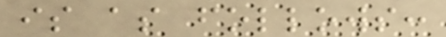is as follows:
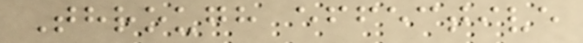Through effective
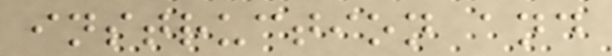instruction and
